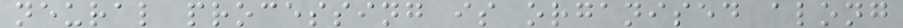neural processing is organised along
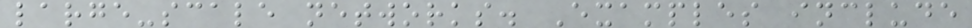large-scale networks. Examples include
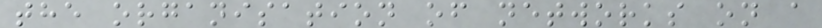the organisation of networks on a
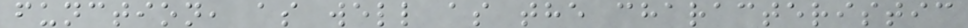function, as well as the characteristic
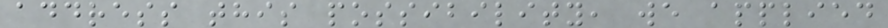address this possibility, we applied
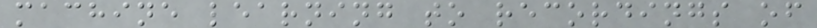machine learning to recordings of
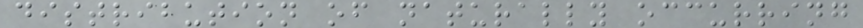distribution of naturally occurring
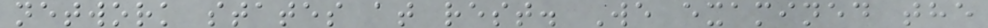network states at rest. We examined the
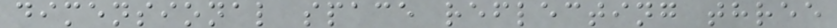dimensional space reflecting three
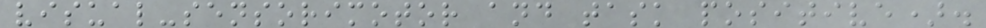visual-sensorimotor and task positive).
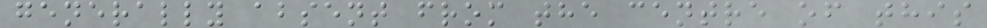generally absent from the centre of this
